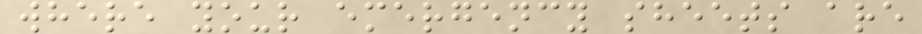where your emergency sheets are
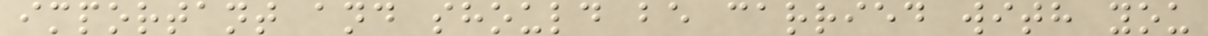important and should be carried with you
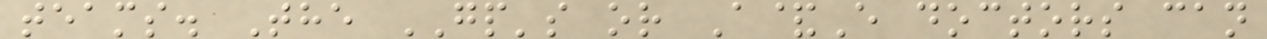teams. The GP's or A&E doctors can
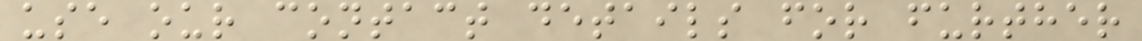use our contact details for further
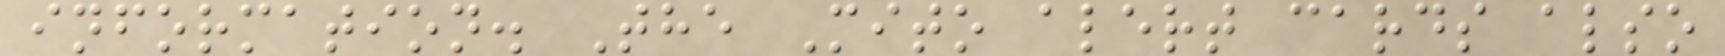information. The Mito alert cards also
